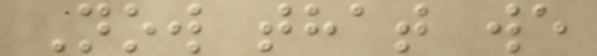Now that we
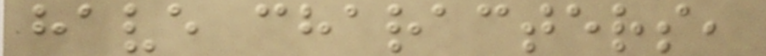have characters,
